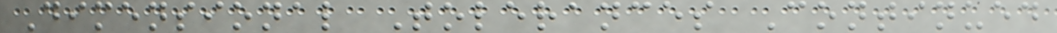Dimensional Tolerances Continued
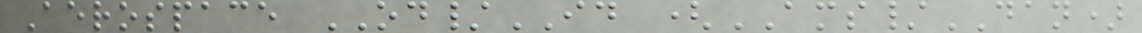Aerospace OD/ID (AMS/DAN)
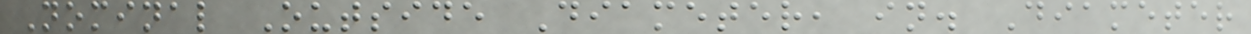Nominal Outside Diameter, in. Diameter
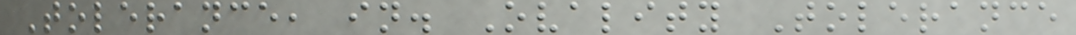Tolerance, in. Ovality Tolerance
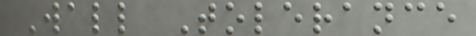Wall Tolerance
